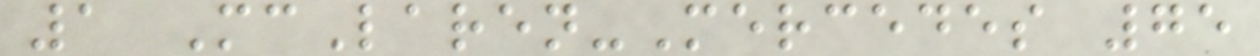1 McLaren-Mercedes 75
